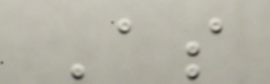As
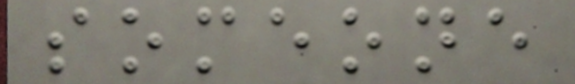someone
